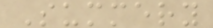Summery
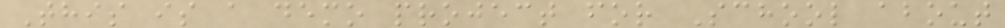This is a demo project for School about
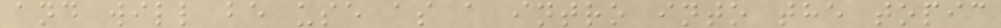and will be use as a intro into the topic
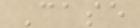Case
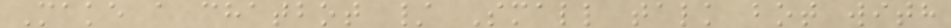Make a chatbot / Small talk bot with
